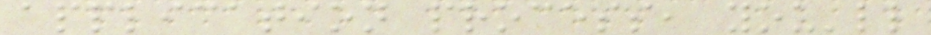application process, you'll
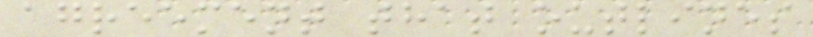agreement that outlines
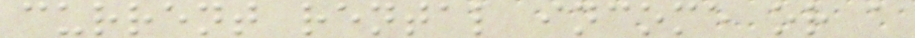current rental income or a
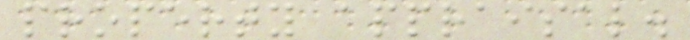property appraisal.
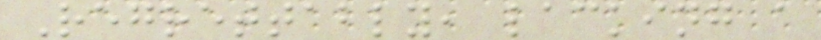Regrettably, lacking a
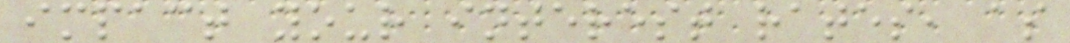impact your interest rates, as
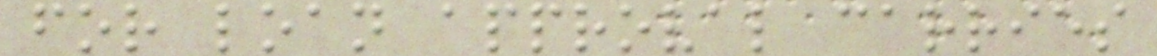for loan approval carries
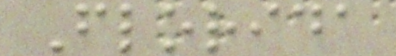Florida
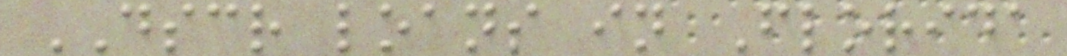DSCR loans in Florida
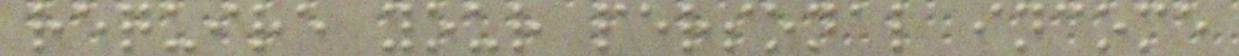require your personal income
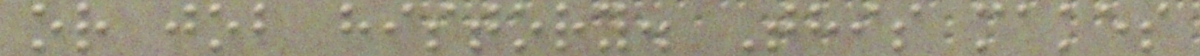or job history. This makes
